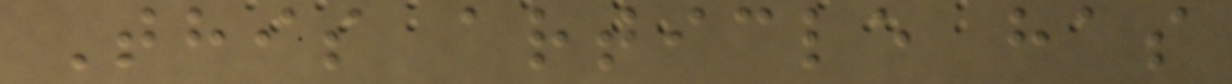This article has
